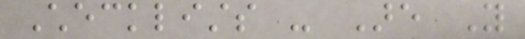Checklists - Are You
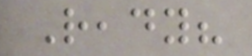Ready?
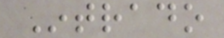Intrado
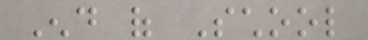End of School
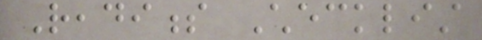Readiness Checklist
